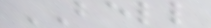BELL
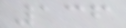136
